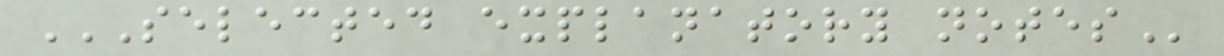SELECTED EXPLANATORY NOTES
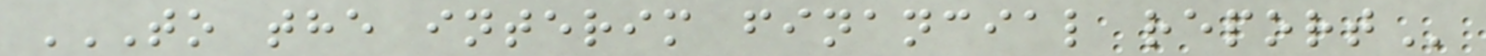TO THE INTERIM FINANCIAL REPORT
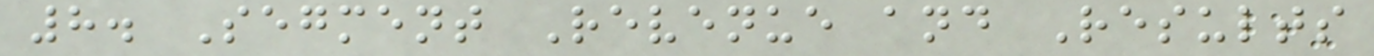8. Segment Revenue and Results
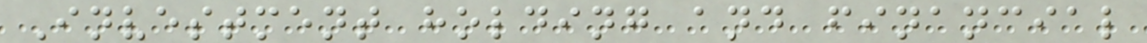Investment holding and financial
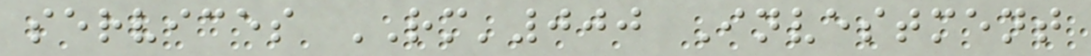services RM'000 Investment
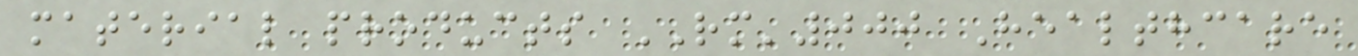material products RM'000 Healthcare
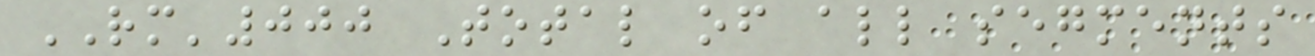RM'000 Total of all segments
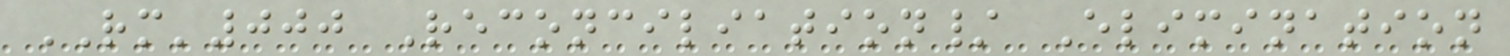RM'000 Reconciliation/ Elimination
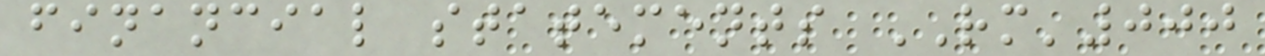financial statements RM'000
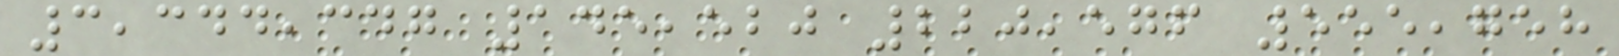3,344,347 145,520 220,576 555,758
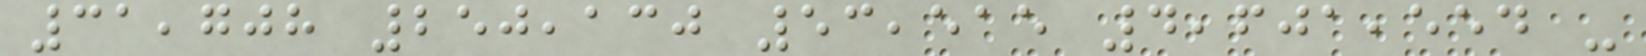31,708 250,130 53,515 4,601,554 -
